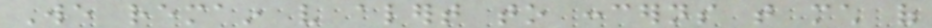We remain very alert to concerns that much of
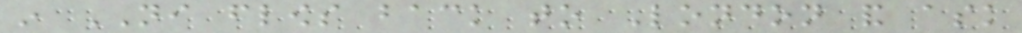in NI flows back to London and ask
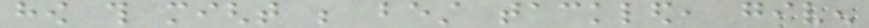how this might be best tackled, given
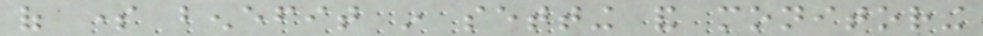of some benefit in setting and monitoring
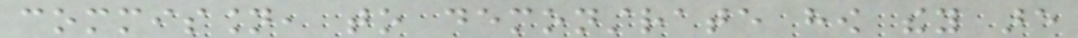commission, to demonstrate how they are
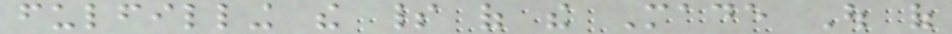fulfilling the spirit of the Made Out of
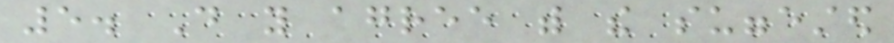5. Do you agree with the suggested
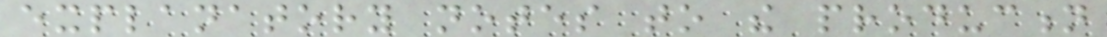explanatory notes to the production
